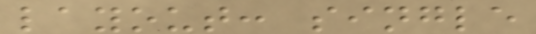layout: single
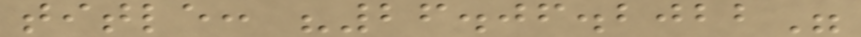title: "26.06.2022"
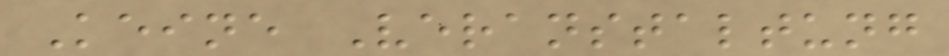Keine Veranstaltung
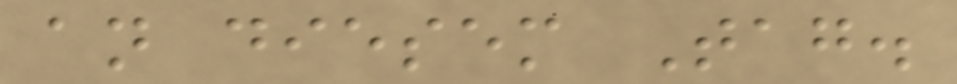an diesem Tag.
